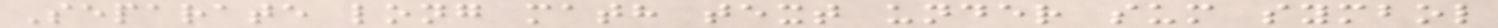Separate long math text under sum symbol
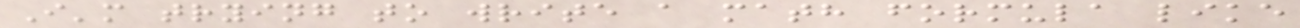I'm trying to write a math formula like
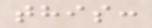this:
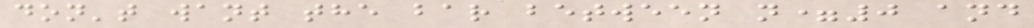don't want the bar between n=0 and
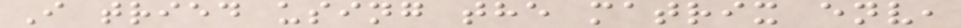I tried using the matrix env,
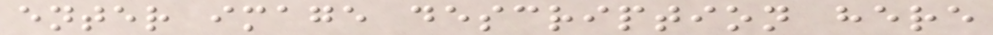enter image description here
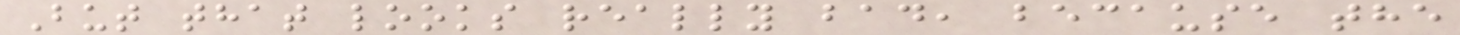But that looks really bad, because the
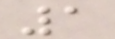1
